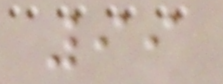99
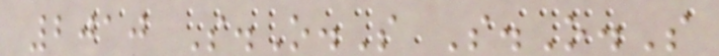2010 S.O.S S.O.S
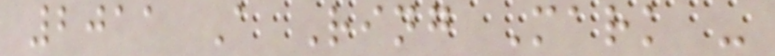2011 A Ring Mark -
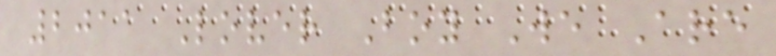2011 Lover Boy We Are
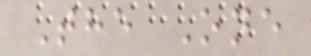The One
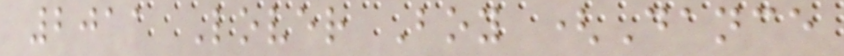2011 Lover Boy (Dance
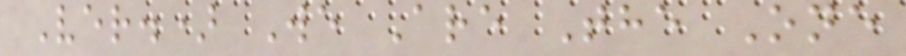Ver.) We Are The One
